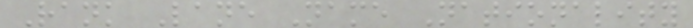Rank Lane Name Nationality
